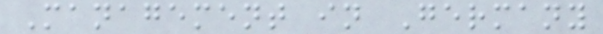Management in Germany
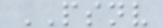PSNV
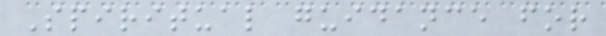Spiritual guidance for
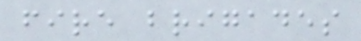fire brigades
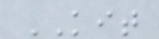KIT
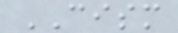CISM
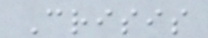Crisis
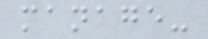manage-
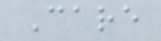Care
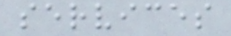services
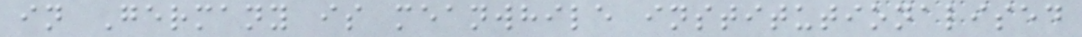in Germany is meanwhile institutionalised
